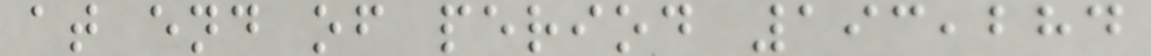at end of period 193,284
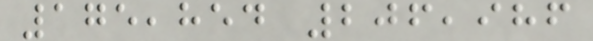175,854 206,986
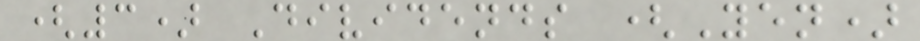(3) Dividends (Yen)
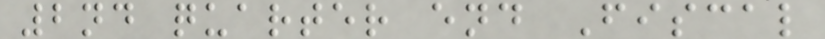2nd quarter end Fiscal
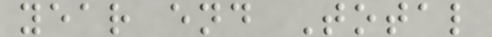year end Total
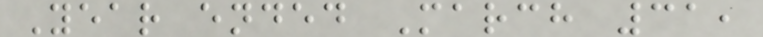Year ended March 31,
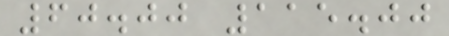60.00 115.00
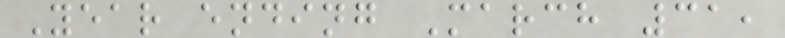Year ending March 31,
